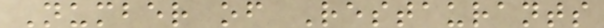Number of Restaurants
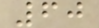60
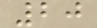20
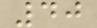40
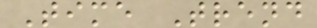Time Trend
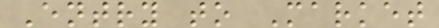Entry to Market
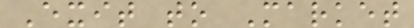Exit to Market
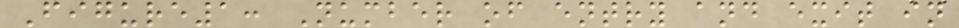Figure1: Number of entry and exit in
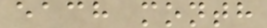each month
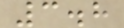3.8
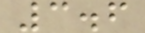3.6
